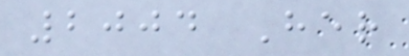2004 Her
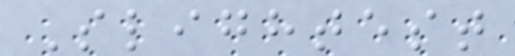Slightest
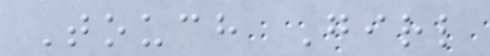Touch Girl
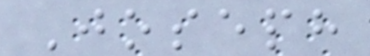Joseph
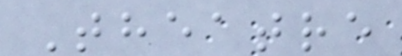Theatre
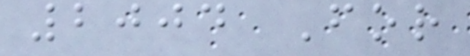2004 For
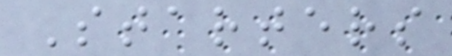Starters
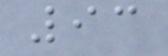93
